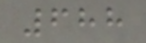688
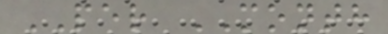PER MONTH
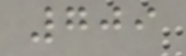709
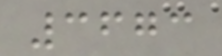3673
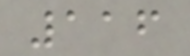116
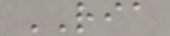RIA
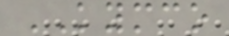KYMCO
